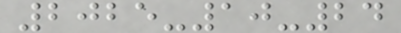2025-10-24
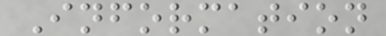Information
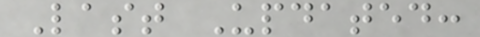Last Updated:
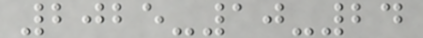2025-10-24
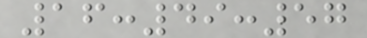16:49:57
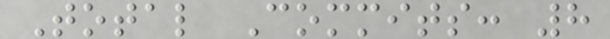Total Commits: 8
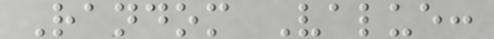Random Value:
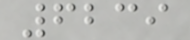6239
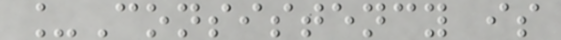_Consistency is
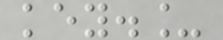key._
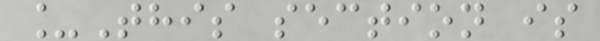_This section is
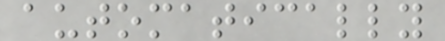automatically
